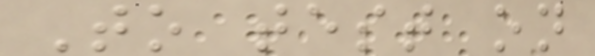To test on
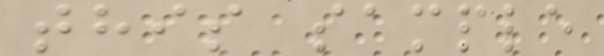this sample
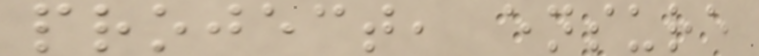project, ensure
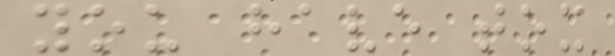you have tox
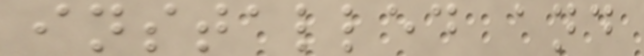installed and
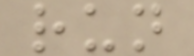run
